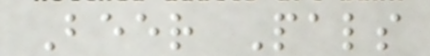Beer Pals
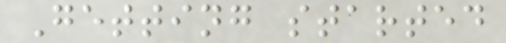Getting started
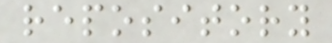repository
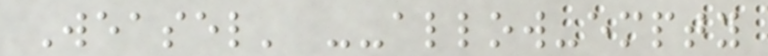Weasel' --allow-empty
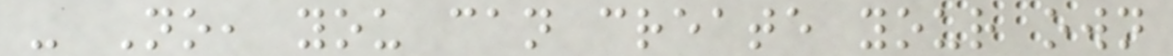- No, you can create your own
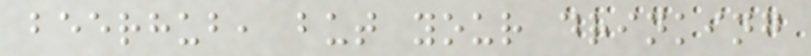beerhub, but your drinking
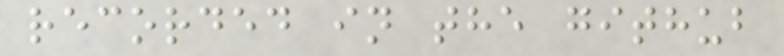recorded in the github
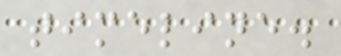timeline.
